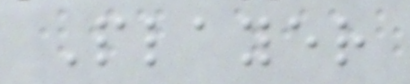Player
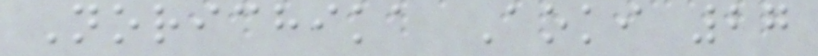Norichika Aoki 27
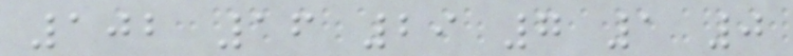102 16 29 7 1 0
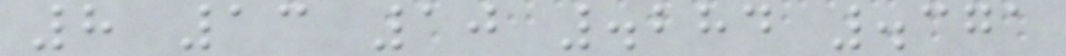8 13 10 .284 .371
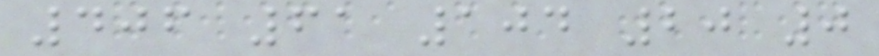406 61 104 20 0
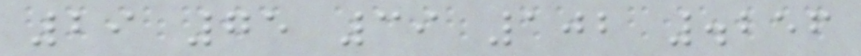29 75 39 102 .256
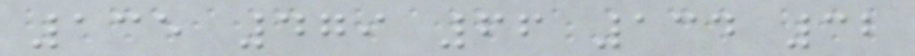135 479 66 134 32
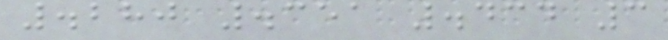.280 .351 .434 3
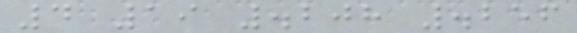4 19 .208 .256
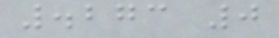.273 0
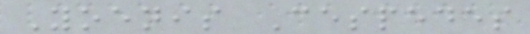Yoenis Cespedes
